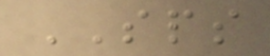SPS
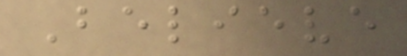Believe
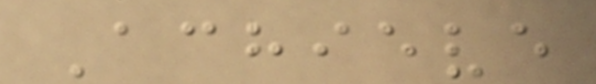Achieve
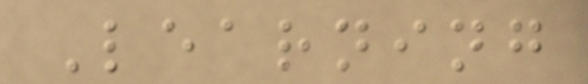Learning
